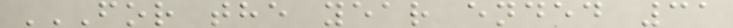FOR THE YEAR ENDED 31
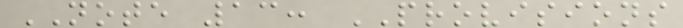NOTE 13: PROVISIONS
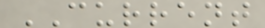CURRENT
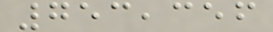753,356
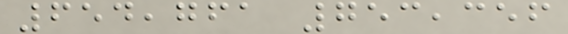654,761 753,356
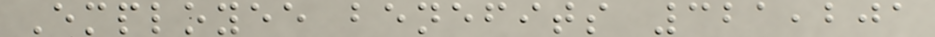Employee benefits 321,201
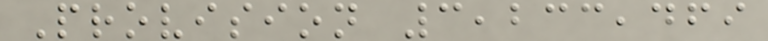Provision 3,233,469
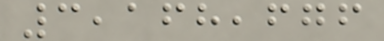3,168,676
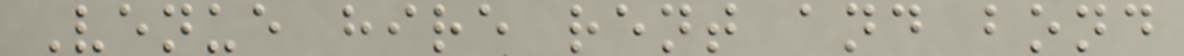Venue hire rent and bond
